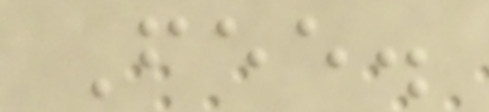Fee.
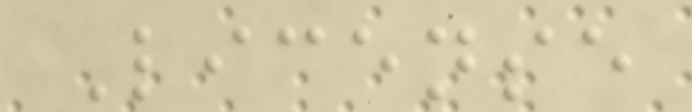License
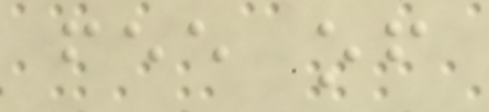fee of
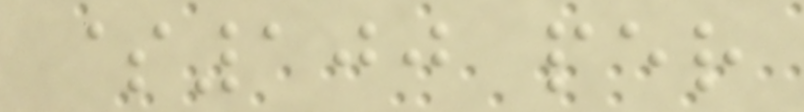$100 per
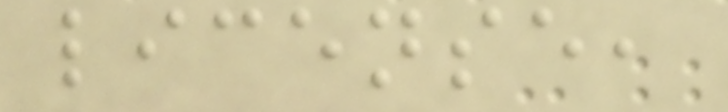license,
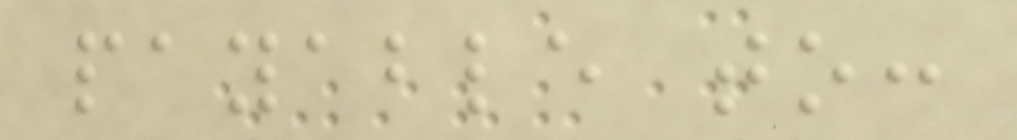payable to:
